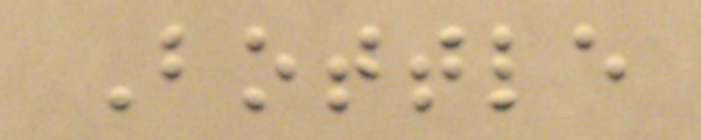Bottle
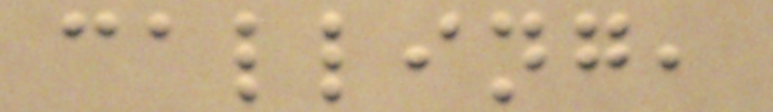calling,
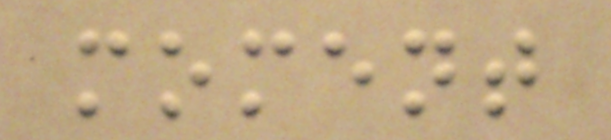moment
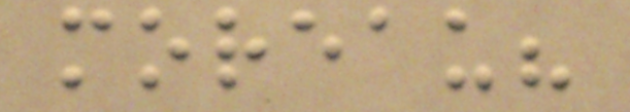moreau?
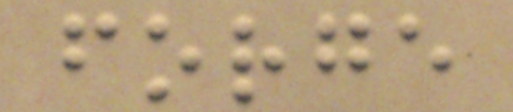forge
